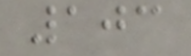103
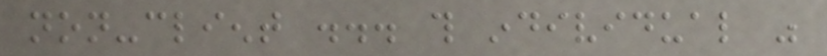non-client ... this individual was
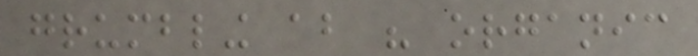grumbling about his organic
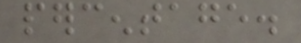percentage.
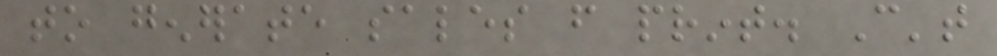to generate sales from print. Can't
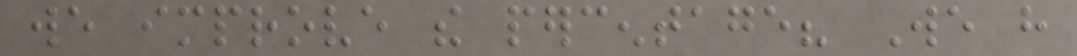we improve the percentage? We have
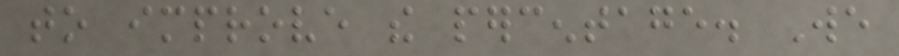to improve the percentage. We
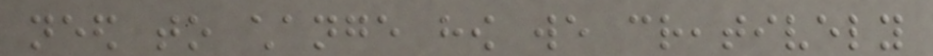need to change how we creatively
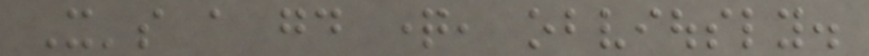It's a good question, obviously.
